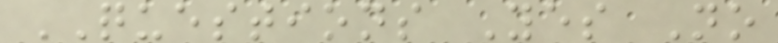QUESTIONS Yes No
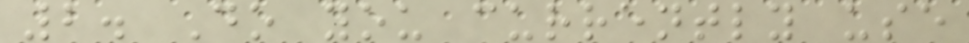2. Do you currently use
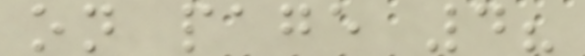on page 4?
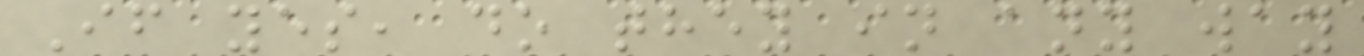If yes, do they in any way
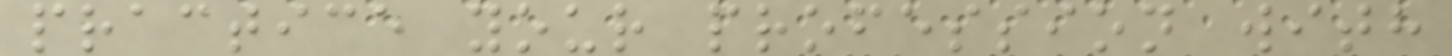practice your profession with
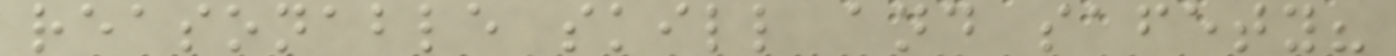reasonable skill and safety?
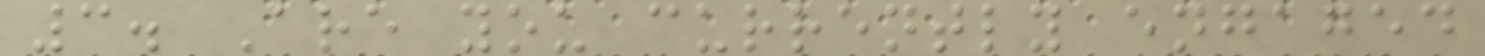3. Are you currently engaged
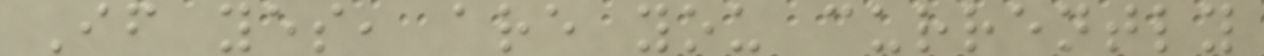If yes, are you currently
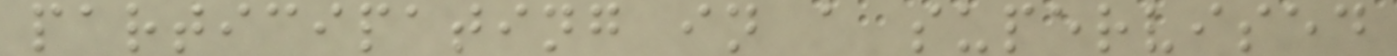participating in a supervised
